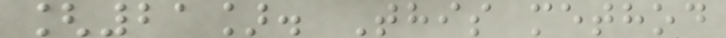[21]. This method
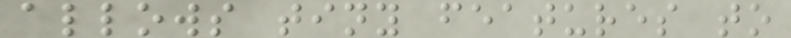allows tiny features to
